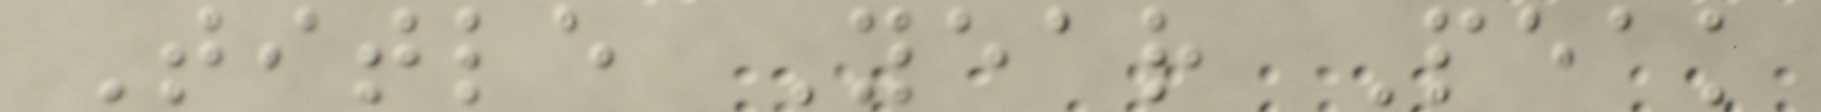Title Year Peak
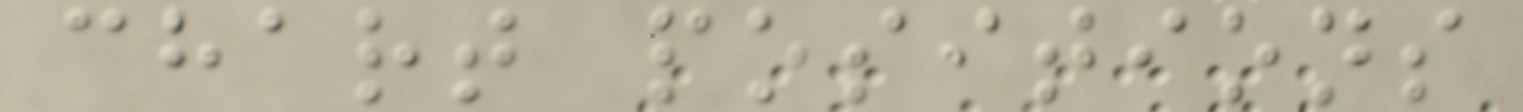chart positions
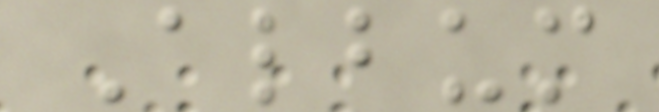Album
